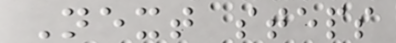Next steps
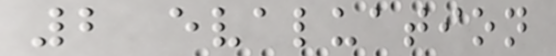2 evaluation
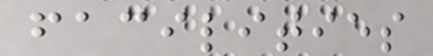facilities
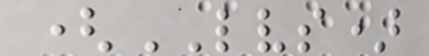(LVS)
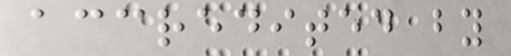accredited by
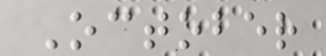October
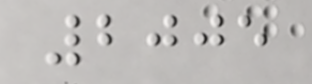2005
